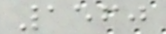1560
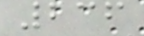236
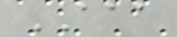AAA
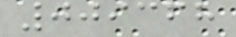009368
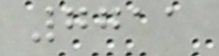7711
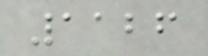1126
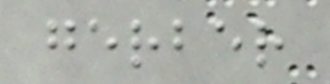gerber
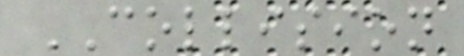COLLISION
